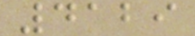4129
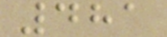481
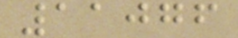11076
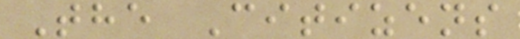The Citizens
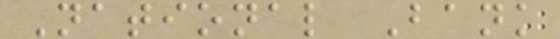National Bank
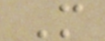M
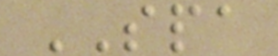SPA
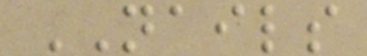NAILS
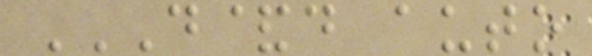D&D AUTO
